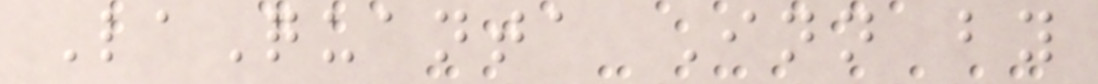LaQuanta Inn by
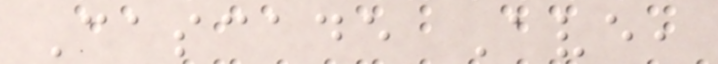Cascade Ave,
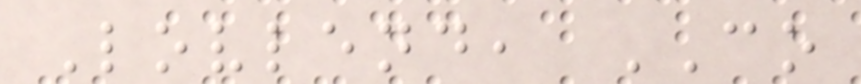Lovlend, CO
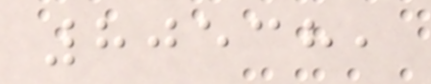80538,
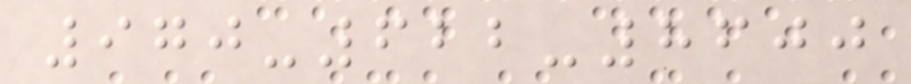970-622-8600
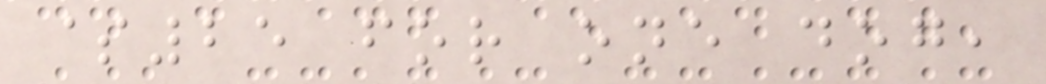$25 for one dog,
